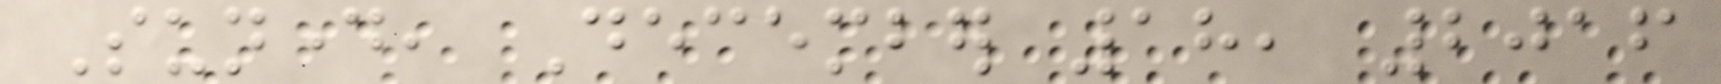Sunday, December 18, 2016
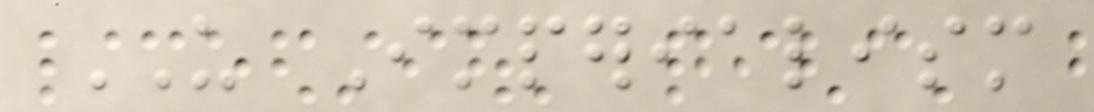US Imperialism
